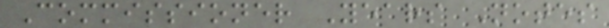Commissioner Years Notes
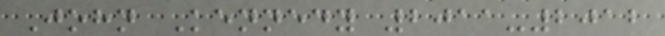John Kennedy 2011-2012
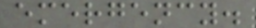emergency.
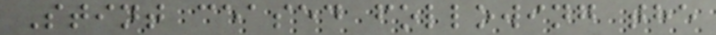Stint ceased following the
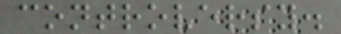controversy.
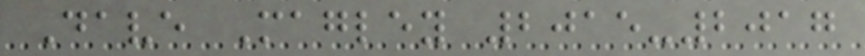Dave Magley 2015-2017
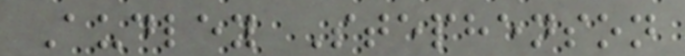Audley Stephenson
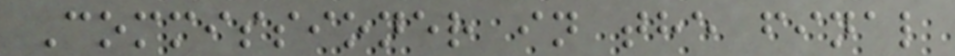Commissioner in the final
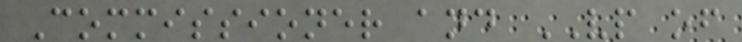Commissioner and VP of
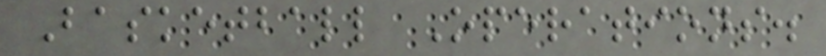Basketball Operations.
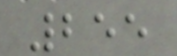255
